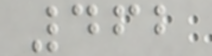462
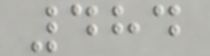484
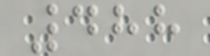488
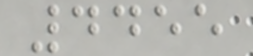4455
